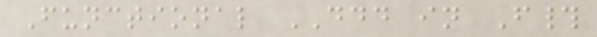Functional DDD in F#
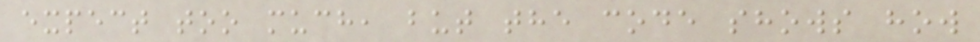expect too much, but the code shows how
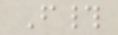F#
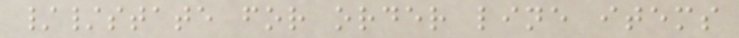//state for order line items
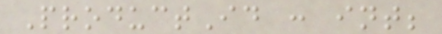ProductId : int;
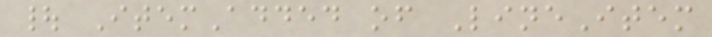| ItemAdded of LineItem
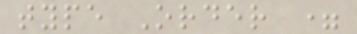type Order =
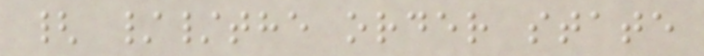{ //the order state
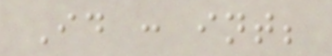Id : int;
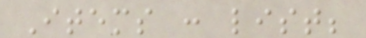Items : list;
